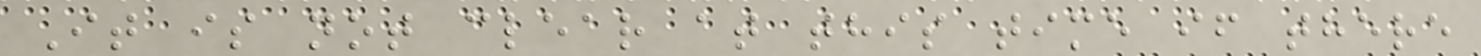It is not clear at this time if there
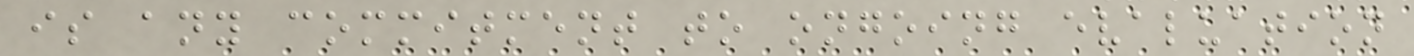is any commitment to ongoing evaluation
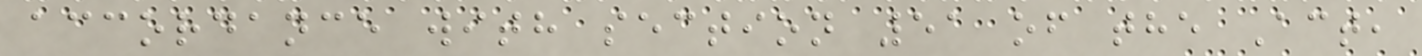accordance with section 51 of the Act,
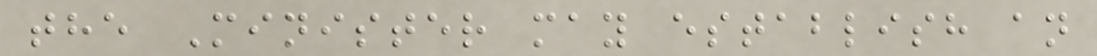the Minister may establish an
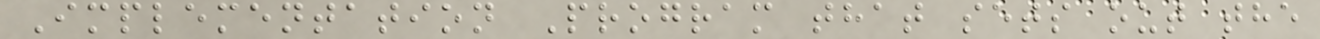Implementation Program that sets out the
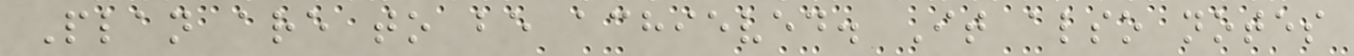Plan are to be achieved. It also notes
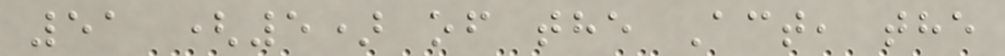51 (5) of the Act, the
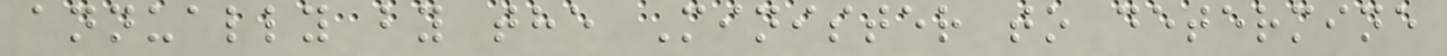annually by the Minister to determine
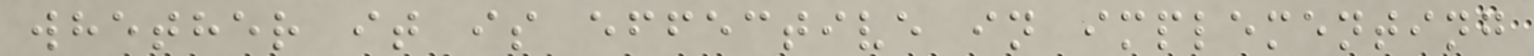whether it is effective in implementing
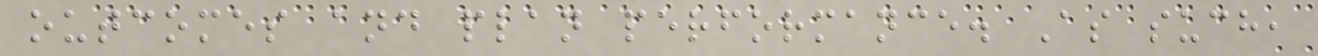outcomes and plan performance. As such,
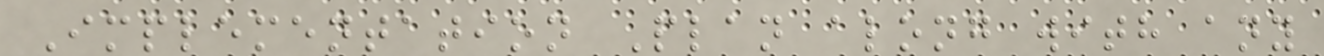Implementation Plan along with any
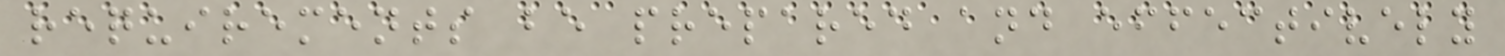requirements be prepared and effectively
